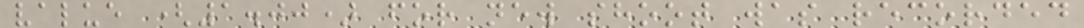value (1.00) for new shoot was recorded
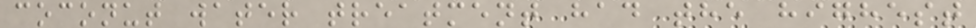coconut water treatment had the highest
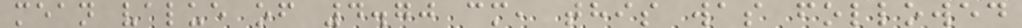mean value of 4.70 cm, this was followed
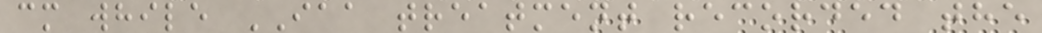cm while IAA treatment recorded the
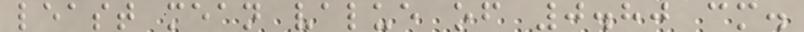least mean value of 0.80 cm.
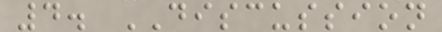4. DISCUSSION
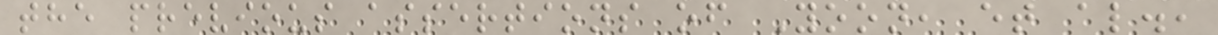the previous assertions of Yoon, et al.,
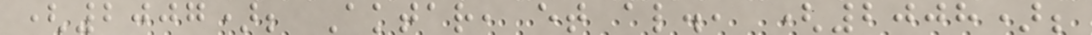(2007); Aktar, et al., (2008);
